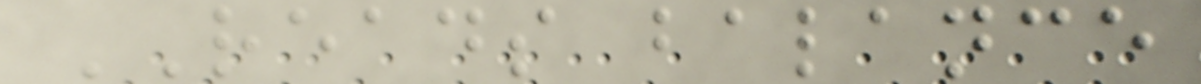READS balance
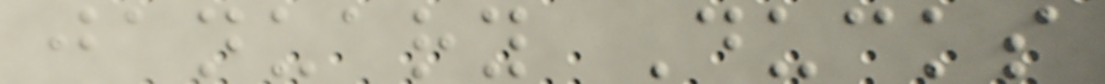january Ducks
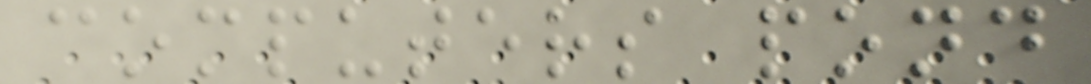computers pond
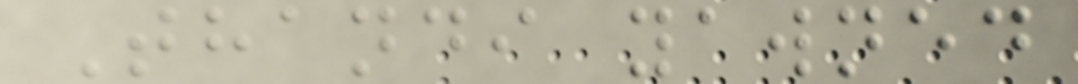Thandi yawned
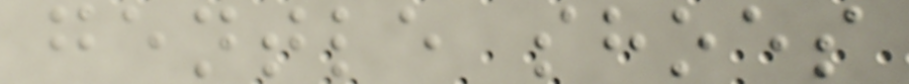gentle shoes
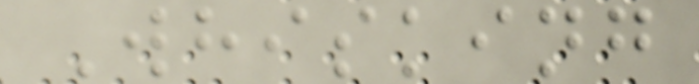Whisking
